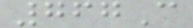767C
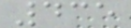435
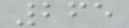265
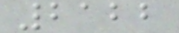2122
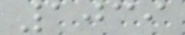1039
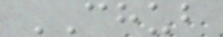CHUB
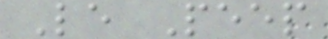Le Peep
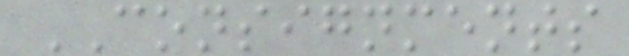CONSIGNMENTS
